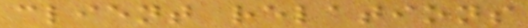client relations
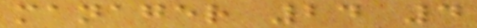manager 24 4
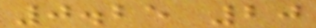0.25 20
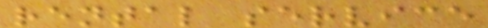rental service
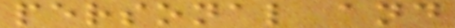personal and
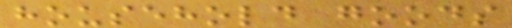household goods
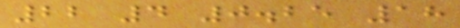22 4 0.25 18
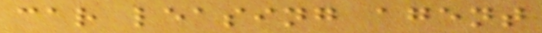car leasing agent
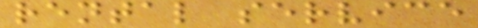rental service
